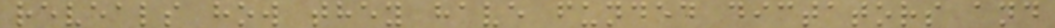reveals how they have funded dictators and
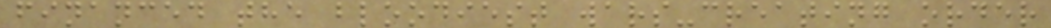financed the bloodiest wars-creating order
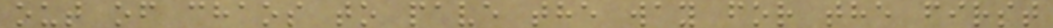out of chaos to pave the way for the first
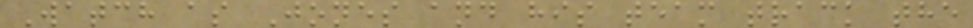Watch as Jones and his team track the
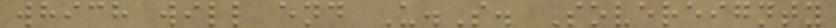which will end U.S. Sovereignty
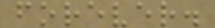forever.
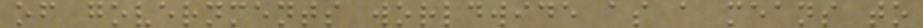of governments worldwide as a means to
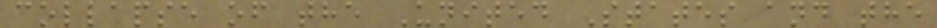collapse of the United States and the
